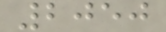2050
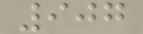907
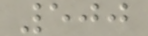500
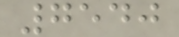7540
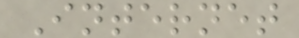Internet
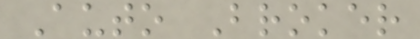Auto Broker
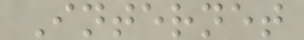Internet
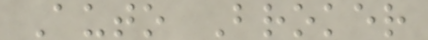Auto Broker
